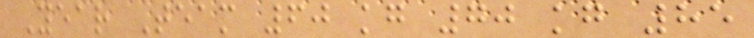Year Team 60 kg 70 kg 85
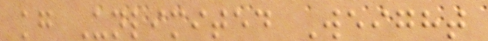kg Unlimited Weight
